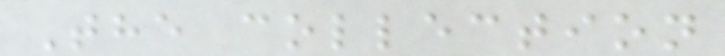The collection
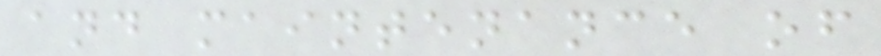and maintenance of
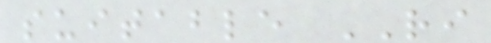suitable RI
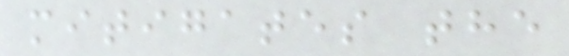mitigates the
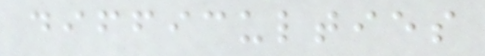difficulties
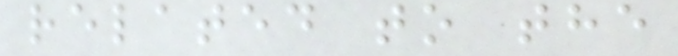related to the
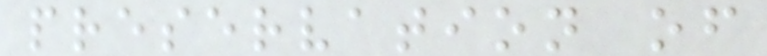preservation of
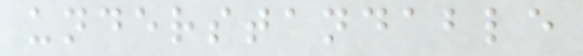understandable
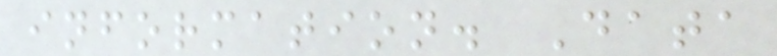information. Data
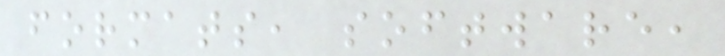formats, software,
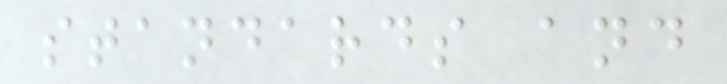standards and
